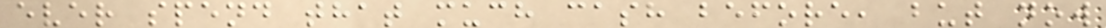ever spend that much cash before, but now
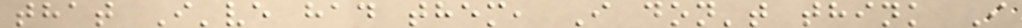that I've had them, I don't think I
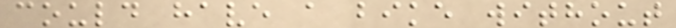could have a bike without
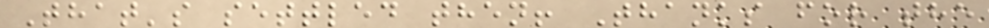That's settled then! Thanks for the
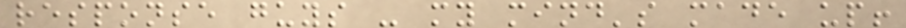response guys - my mind's made up!
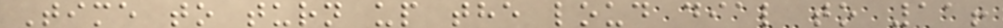Time to turn up the loud dial to 11!
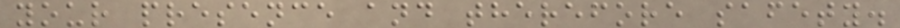your presence and therefore safety.
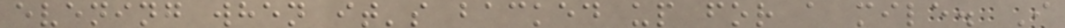evening when it's backed up for a mile. I
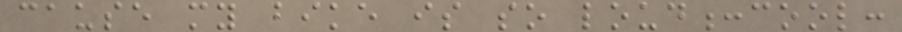cause my bike is so loud:cool:
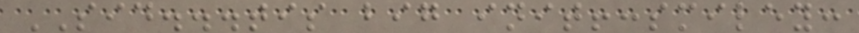SID...tis big init!:smiley:
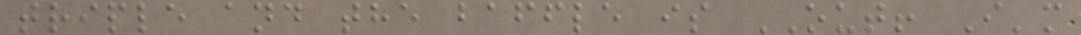triple and the baffle is OUT! I'm
